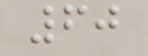60
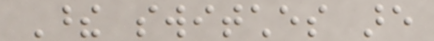These switches are
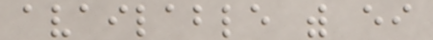available with either
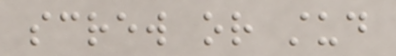screw or stud
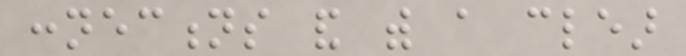connections and with a clear
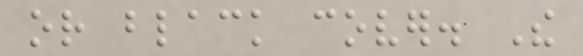or black cover. The
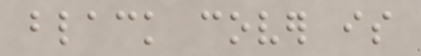black cover is
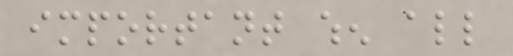important when all
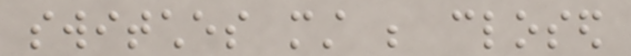switches must be closed
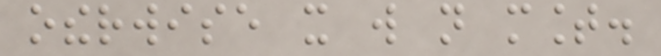otherwise it will not mount.
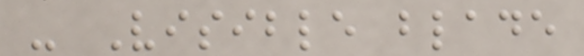- Visible blade
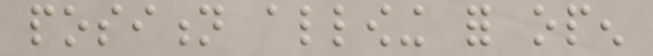position allowing for open
